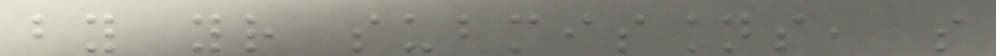by your submissions, so
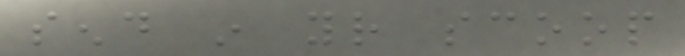send in your scoop
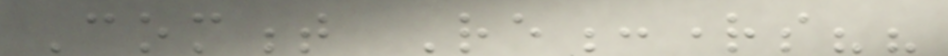Comment Re:rights??
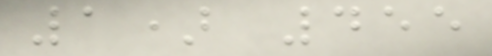1) 455
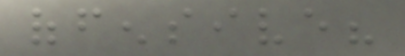offensive?
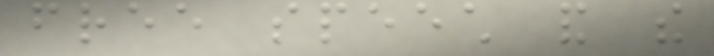free speech and the
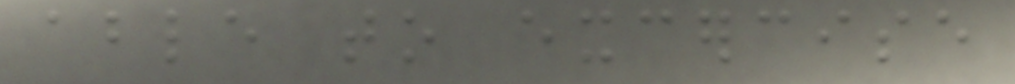able to excercise
